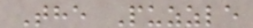The Puzzle
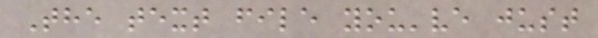The text file you've just
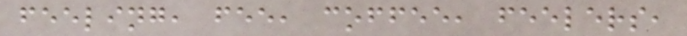feeling, fee, coffee, feelers,
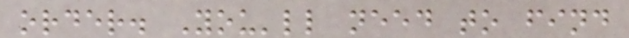order. You'll need to find
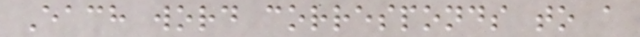Each word corresponds to a
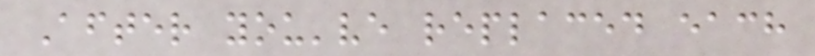After you've replaced each
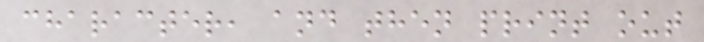character, and then print out
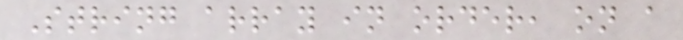String array in order, on a
